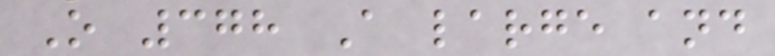O 378 A large and
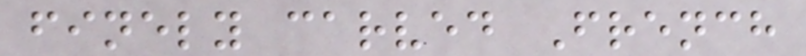finely carved French
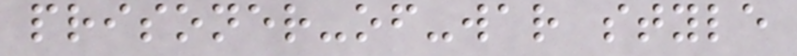prisoner-of-war style
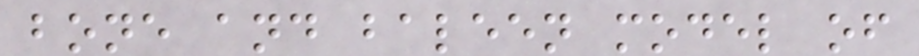bone and baleen model of
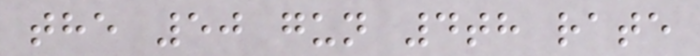the 50 gun 4th rate
